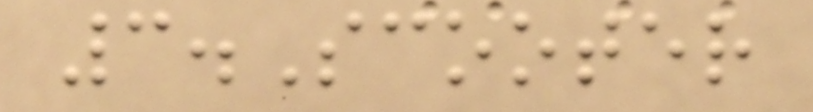3.Scooter
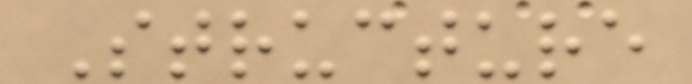Structure
